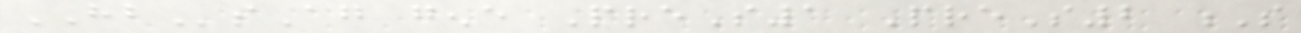HBsAg gene PreS1 PreS2 S
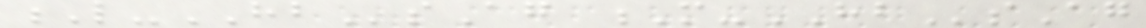L-HBsAg M-HBsAg
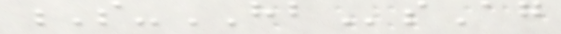S-HBsAg
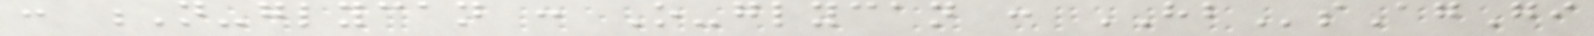: N-glycan : O-glycan : HBsAgGi
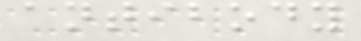antibody
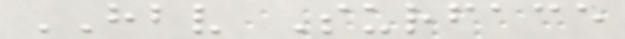HBV Surface
